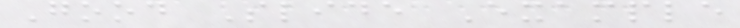Good Slide Example
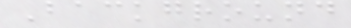Background
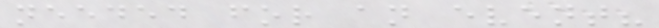needed for an event?
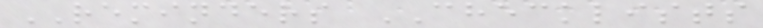REMINDERS CHECKLISTS
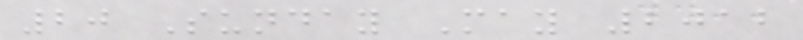20 Sunday May 2012
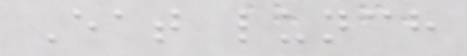Eat lunch
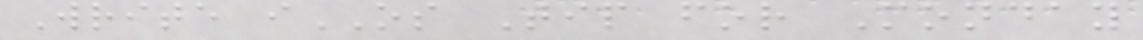Write iOS Tip for Monday
